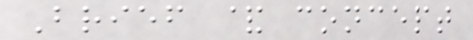Brief & concept
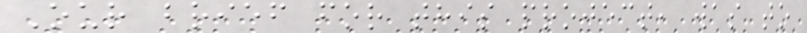Our brief for this project, was to
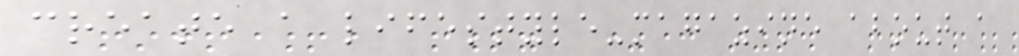create a lifestyle-magazine about a
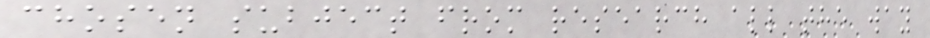chosen subject from research all the way
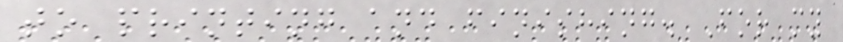to printing and finishing. For my
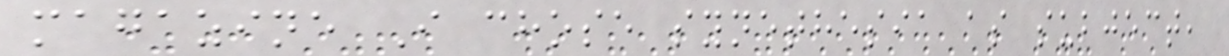magazine I chose synethesia as subject,
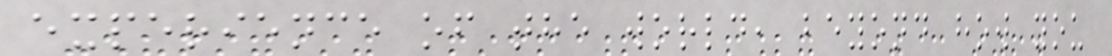experience of the world, beyond how you
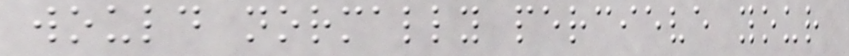would normally percieve your
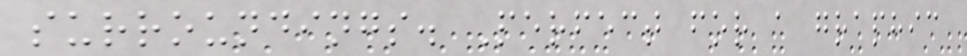surroundings. Perfect for a graphic
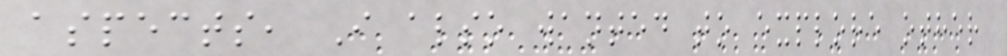aspects, I also wanted to explore other
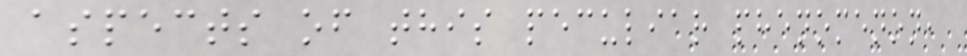aspects of this peculiar phenomenon,
